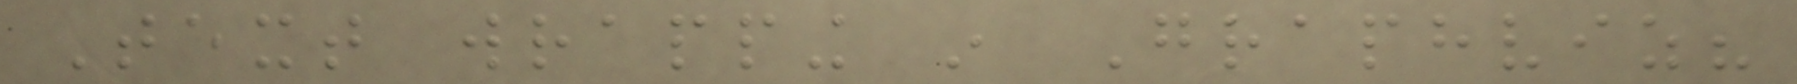Text wrapping in Graphviz?
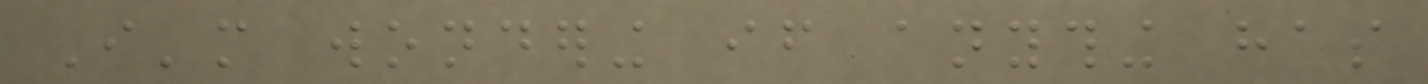I'm wondering if anything has
